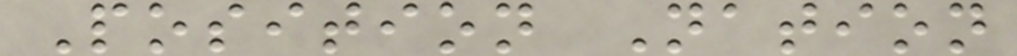Position Nation
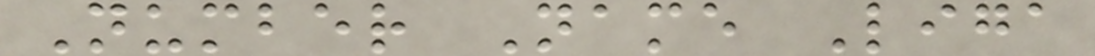Number Name Liga
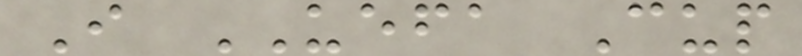I UEFA Cup
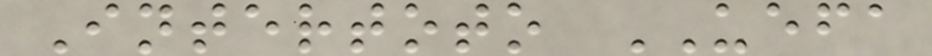Intertoto UEFA
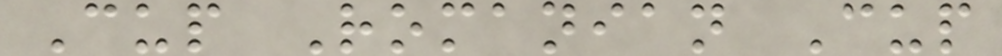Cup Romanian Cup
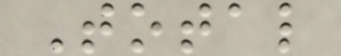Total
